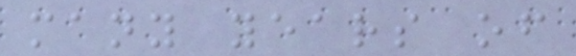many years of
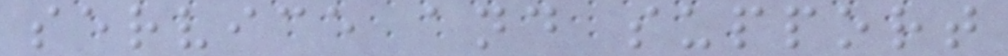service and support
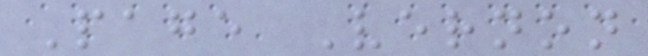Page Vernon
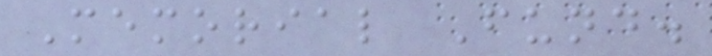Memorial Fund.
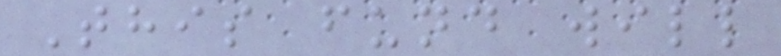This fund will
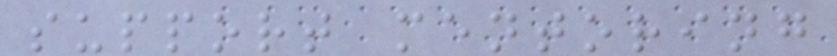support mentoring
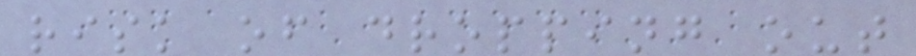risk of dropping out
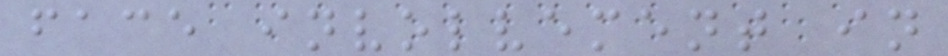face involvement in
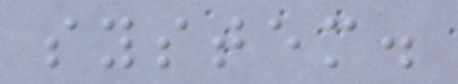system.
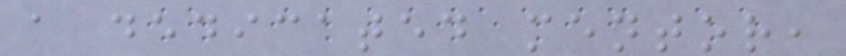a dedicated mentor,
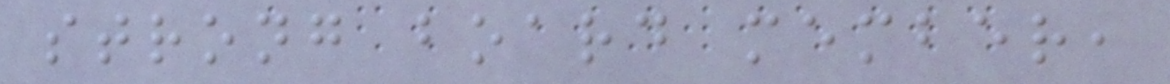strong board member,
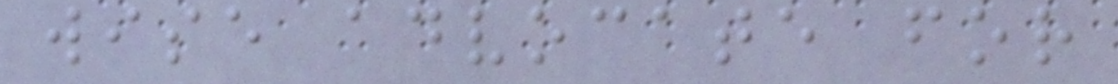wise advocate for
